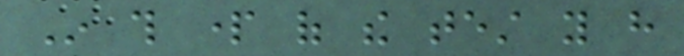In this part of the test you have
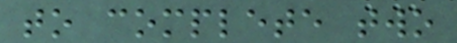to complete two
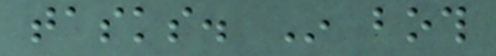tasks. In both
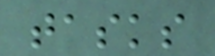tasks
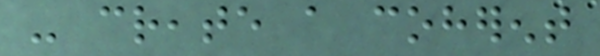- create a coherent
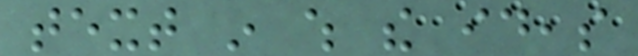text in which the ideas
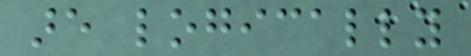are logically
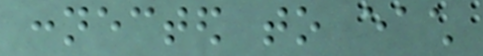connected to each
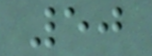50
